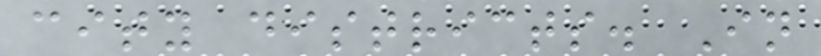city districts. In
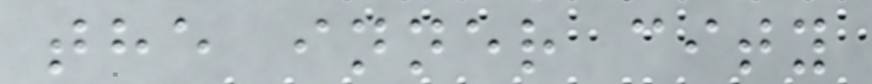the inner city
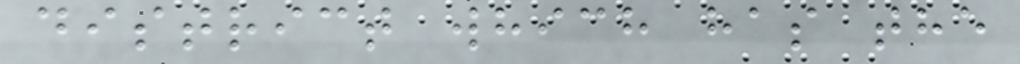district which has the
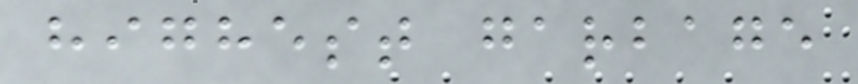highest garbage
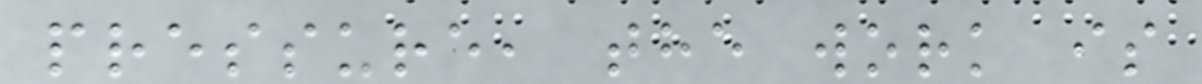pressure, the work is
